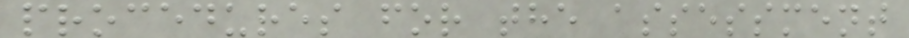procedures for the assessment
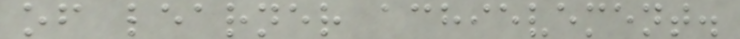of learner achievement.
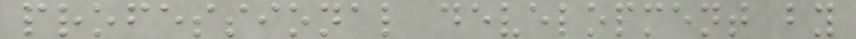professional development by
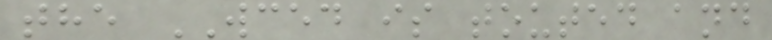the WCED is touted and
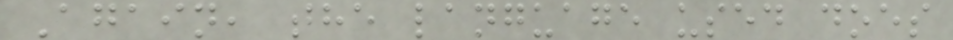Again, the language used does
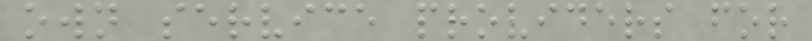own service providers for
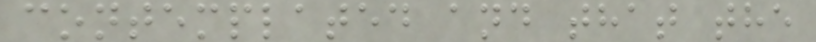contemplated and that the
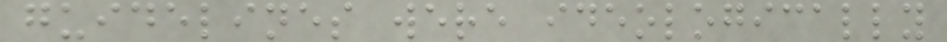guidelines were ideologically
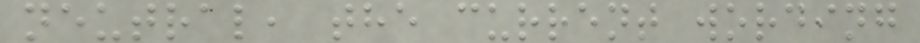neutral, the current wording
